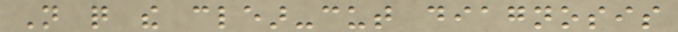Not quite the clear-cut diagnosis
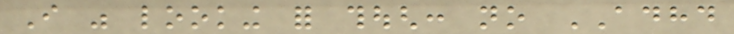I was looking for though: no ADHD
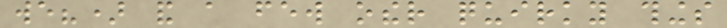we?) and a few other quirky things
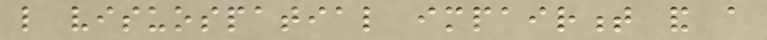like visuospatial impairment and a
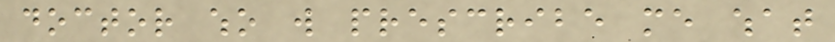doctor who will prescribe me what
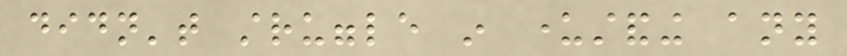didn't struggle in understanding any
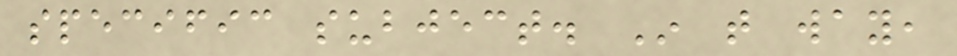specific subject. In that way,
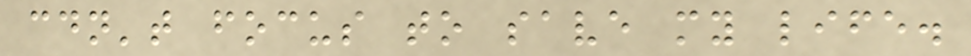couldn't focus to save my life.
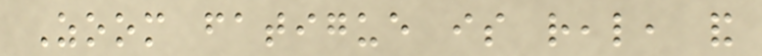Zoom fatigue is real, and
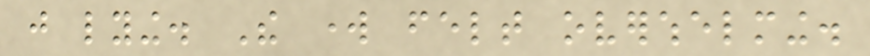just lying. The work felt overwhelming.
